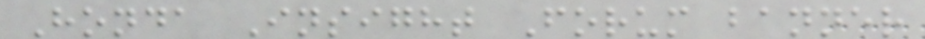Honda Insight Forum banner
